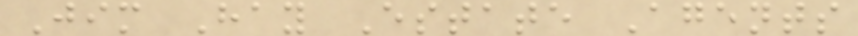Jim Hay Estate Agents
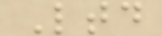Ltd
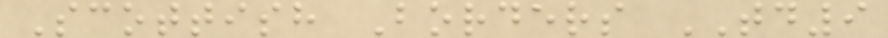Scottish Borders TD9
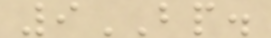9BP.
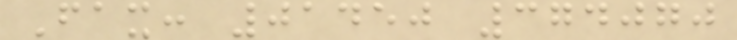Fax: 01450 374070
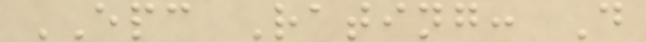EPC Rating: D
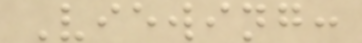Viewing:
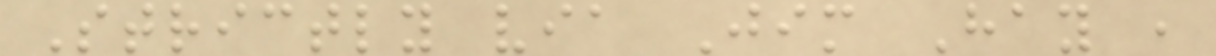Strictly via Jim Hay ,
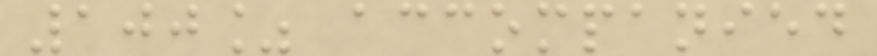100% accompanied
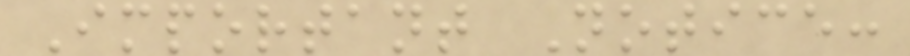Important Notice:
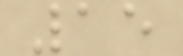15
